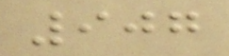907
